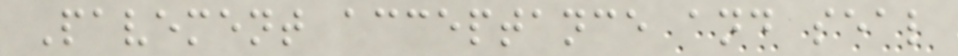Pavement acceptance and seal
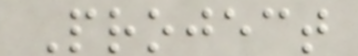Project
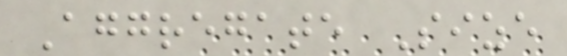Aggregate Size
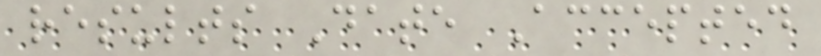results Date Accepted
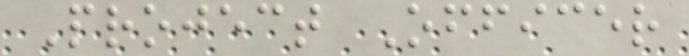Project Officer
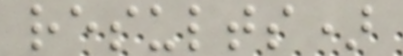results)
